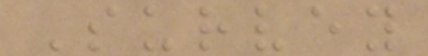Survey
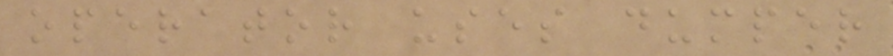operator uses dumper
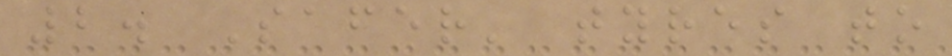2. Safer' tyres to
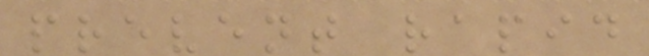prevent rapid
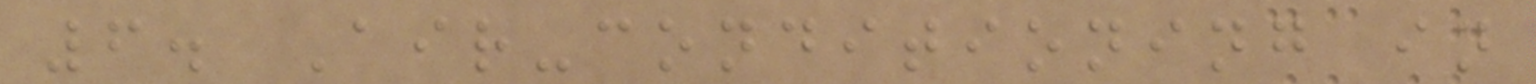6. Air-conditioning in
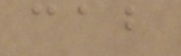cab
